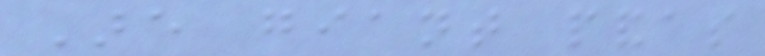Are giant pandas
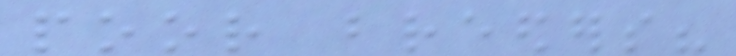poor breeders?
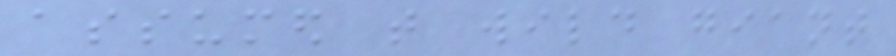assumed that wild giant
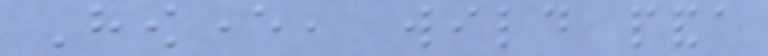However, wild panda
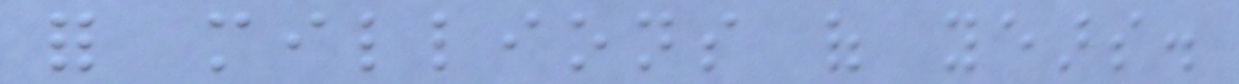for millions of years.
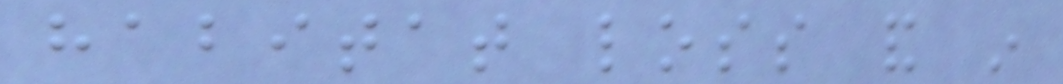habitat loss and in
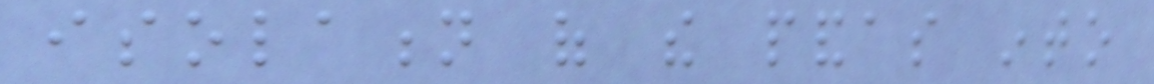isolation of the pandas into
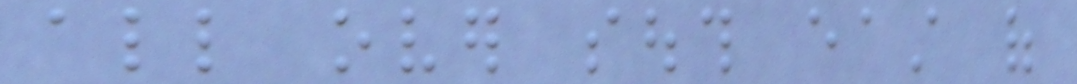all over south east of
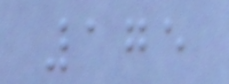175
